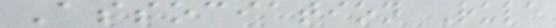Association Rule
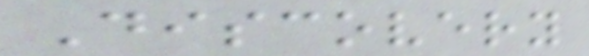Discovery
